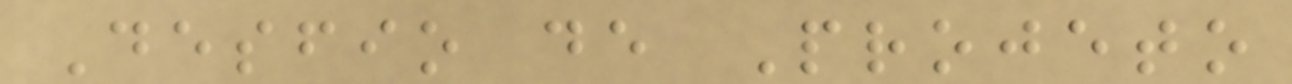Desfio de Projeto
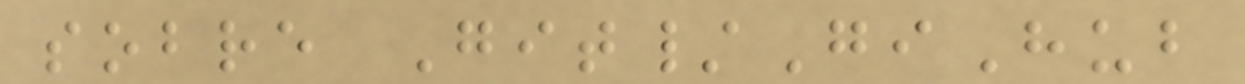sobre Git/GiHub
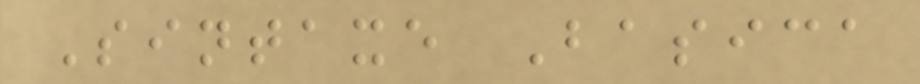Sintaxe Basica
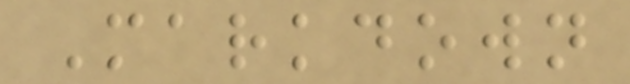Markdown
